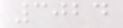3024
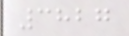3827
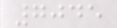7045
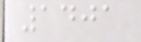1401
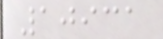10931
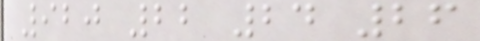920 22 24 26
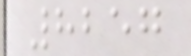8257
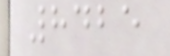8425
